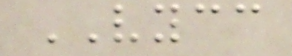VYCC
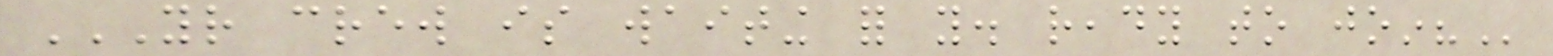YOUR CREW IS WAITING FOR YOU. READY TO JOIN?
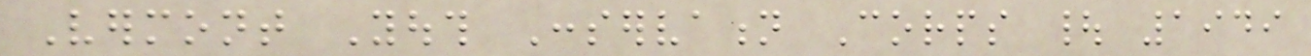Vermont Youth Conservation Corps | 1949
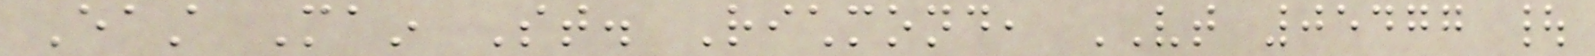East Main St. Richmond, VT 05477 |
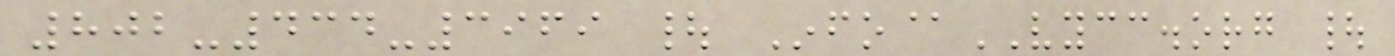802-434-3969 | Info@VYCC.org |
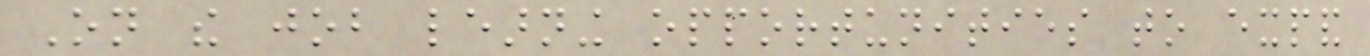On the job learning opportunities to expand
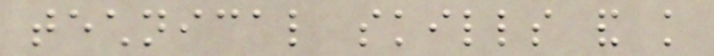technical skills and knowledge
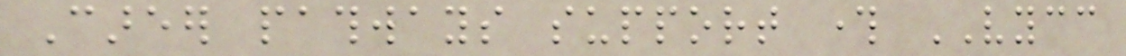Career pathways support through VYCC
